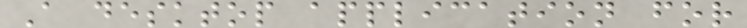A desktop application for
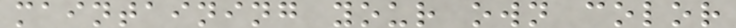maintaining your own color
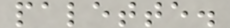palette.
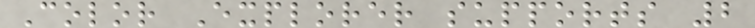Color Explorer supports 2
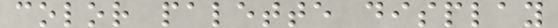color palette display
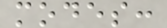modes:
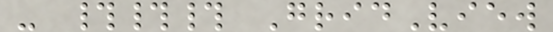- ### GridView
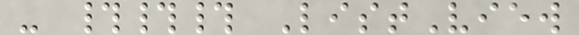- ### ListView
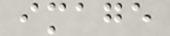image
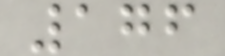176
